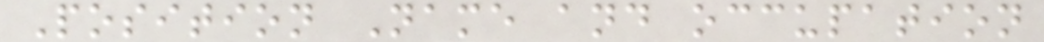Position Name and occupation
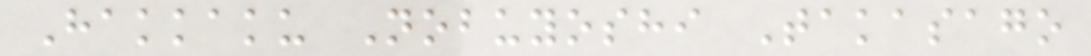Hakkaku Nobuyoshi Takasago
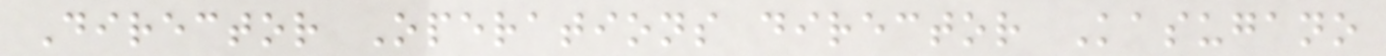Director Operations director Kasugano
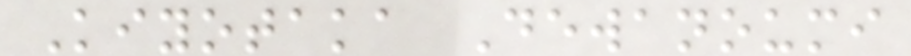Kiyotaka Dewanoumi
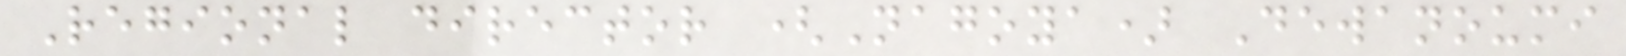Regional director (Nagoya) Dewanoumi
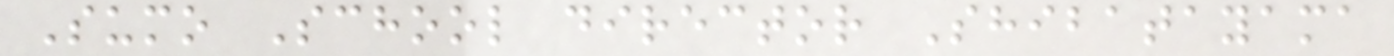Sumo School director Shibatayama
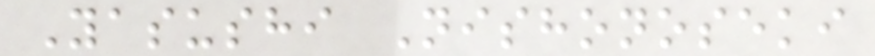Yasushi Nishonoseki
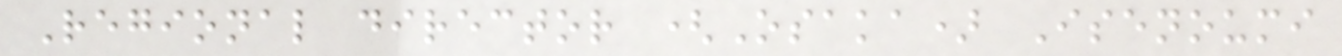Regional director (Osaka) Isenoumi
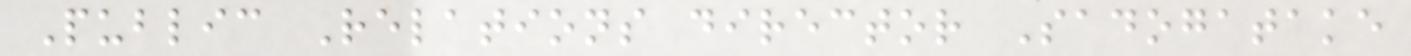Public Relations director Sadogatake
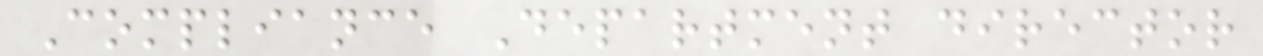Compliance Department director
